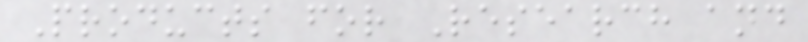Products for Research and
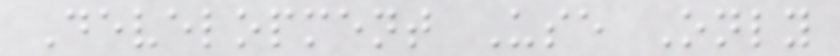Development Use Only
